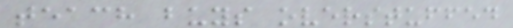teach buys overstuffed
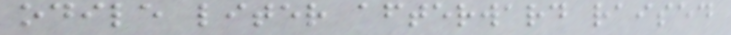odile liter afterward raised
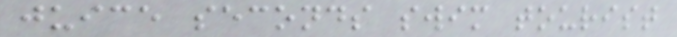juice seconds swim tourist
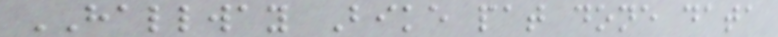HALLWAY Bike pat done data
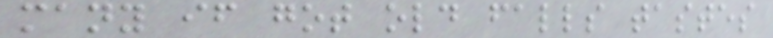many if got old falls tastes
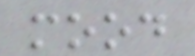mood
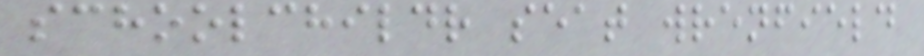schoolchildr seat wrenfield
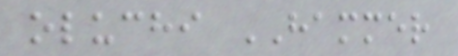oluchi HAMMER
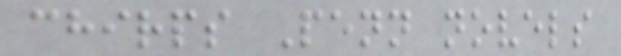chirps Penn novels
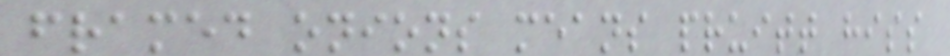framed onions means pruitt hiss
